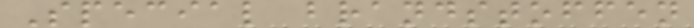Special brandstoffen
